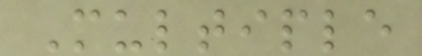Multiple
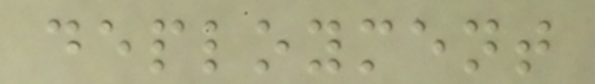deployment
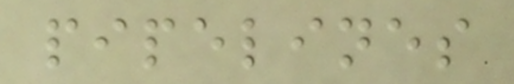pipelines
